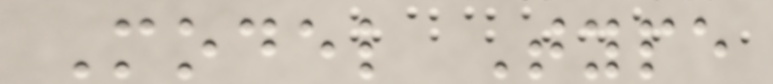Model Type
